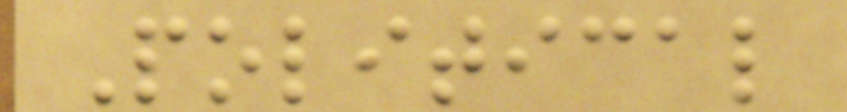Political
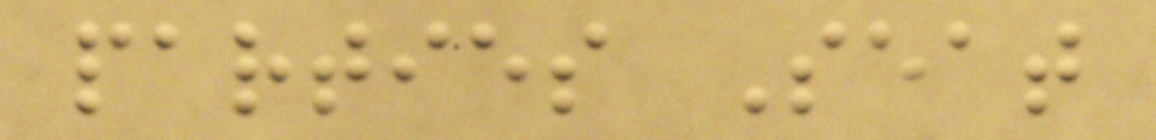parties Seat
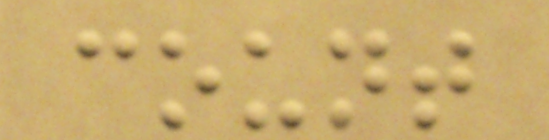count
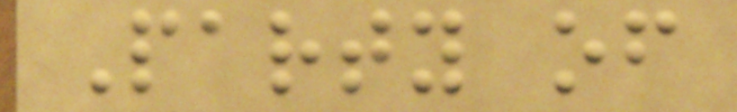Party of
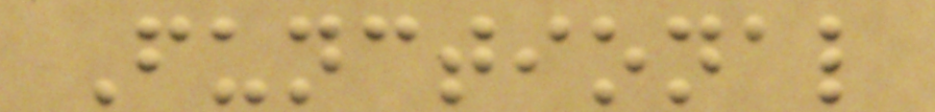Functional
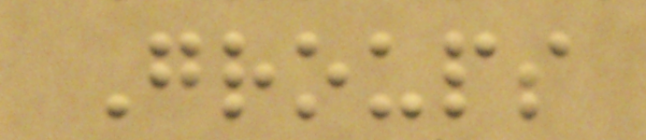Groups
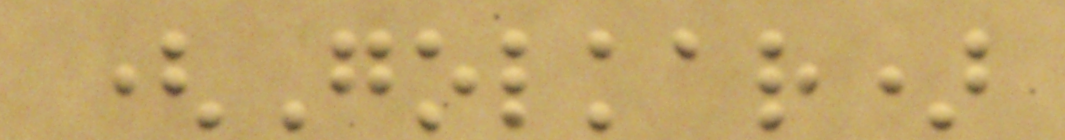(Golkar)
